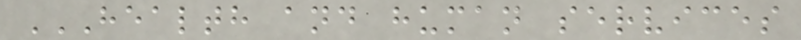HEALTH AND HUMAN SERVICES
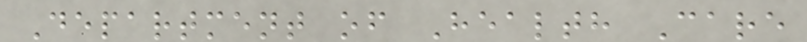Department of Health Care
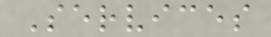Services
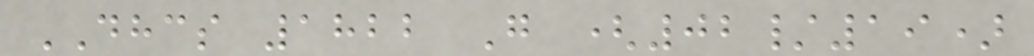DHCS 1822 G (02/19)
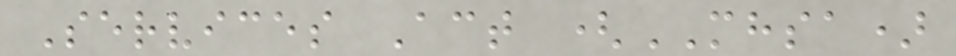Services Act (MHSA)
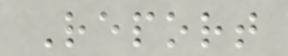Report
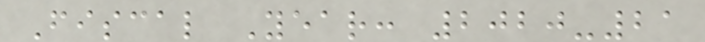Fiscal Year: 2020-21
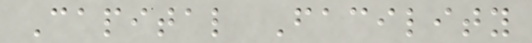Capital Facility
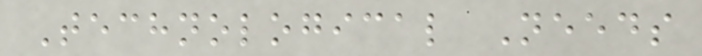Technological Needs
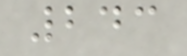243
